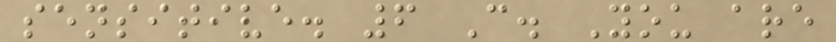sensitive. 6 C. You are
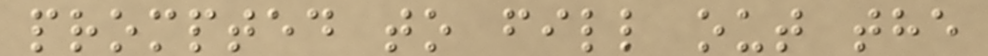prompted to fill out the
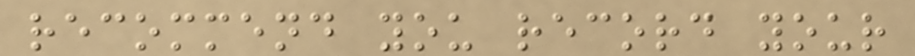recommend you record your
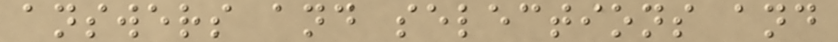answers and selections and
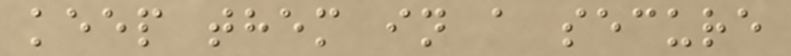keep them in a secure
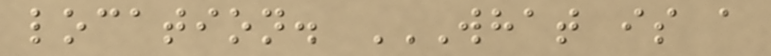location. WHAT IS A
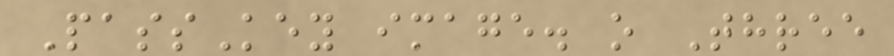PassKey image. o Three
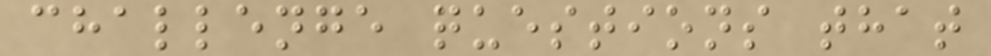challenge questions that
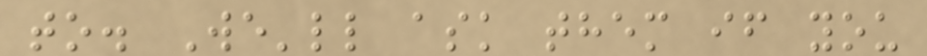to. We'll ask them if you
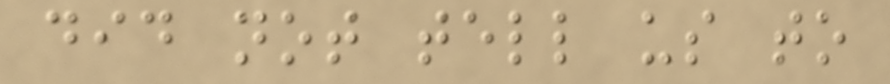did not tell us to
